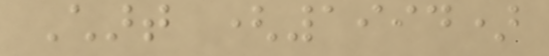Chart (1994)
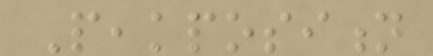Peakposition
